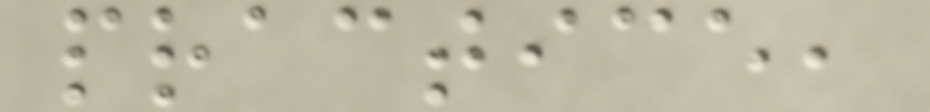practice,
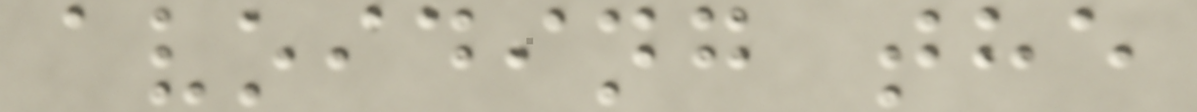avoiding the
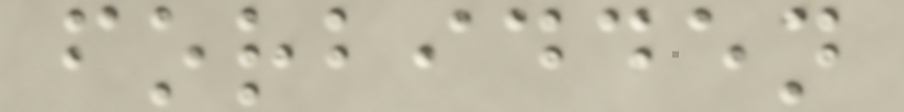forbidden
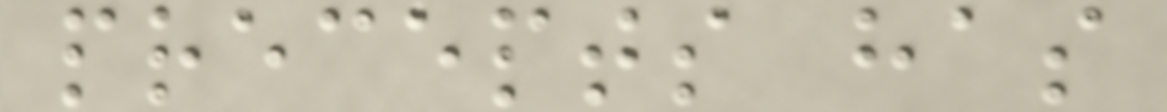precepts has
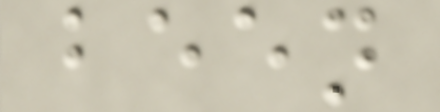been
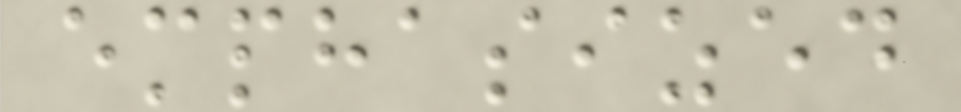emphasized
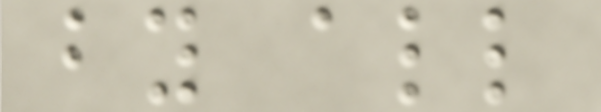by all
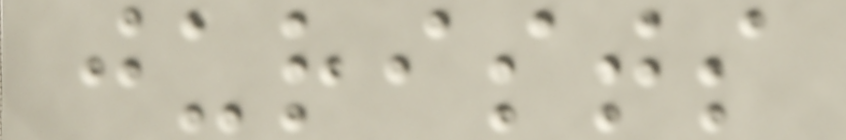jurists
